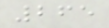265
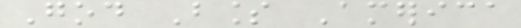God Bless America
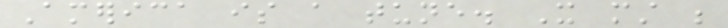America is a tune. It must be
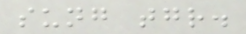sung together.
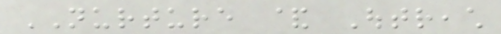NURTURE & Outreach
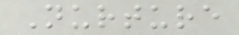Nurture
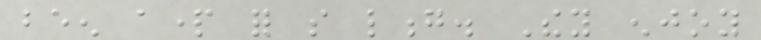been apart for so long. They enjoy
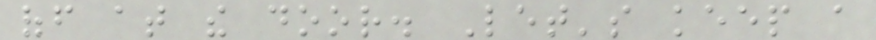off at the door. Let's keep a
